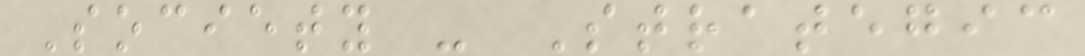Society - Strategic
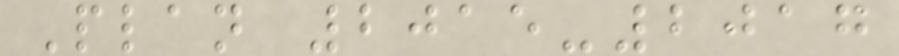Plan 2015-2017
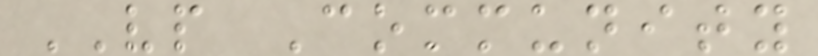VP Community
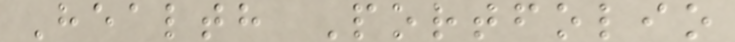Health Portfolio
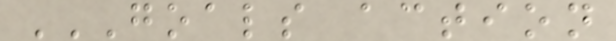GOALS ACTION
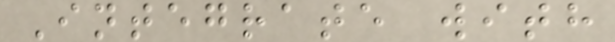Integrate with
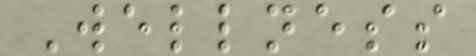Wellness
